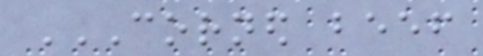CORNED BEEF
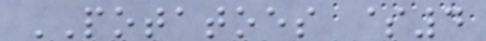POTATOES $4
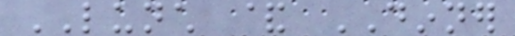LUNCH & DINNER
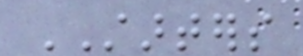STARTERS
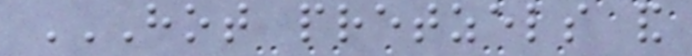HOT PRETZELS AND
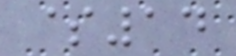$14
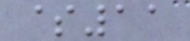$11
